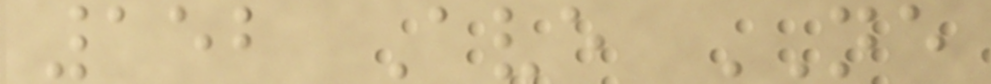152 Ave NE
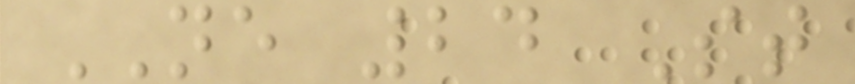NE 24 St
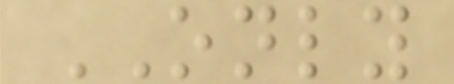ONLY
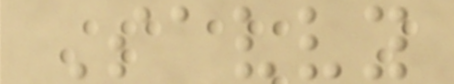Savvy
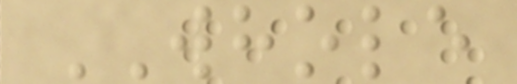WHOLE
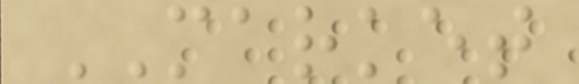MARKET
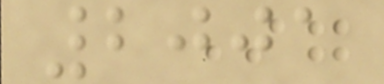2001
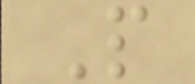P
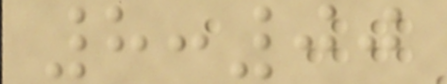8:00
